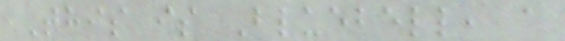This is Bluebell, a
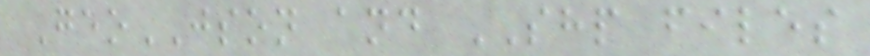GeoJSON and SHP files
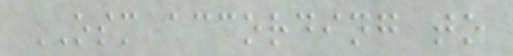OSM according to
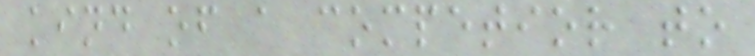kind of a competior to
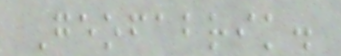Geofabrik.
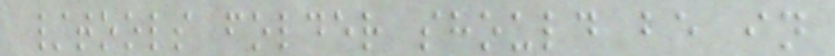/tools folder should be in
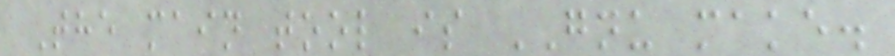The main tool is GNU make.
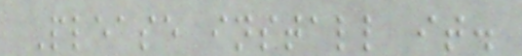Please install it.
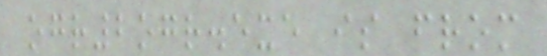ogr2ogr.exe is from
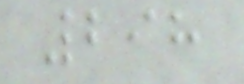298
